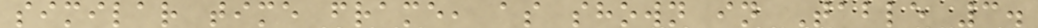similar time frame, as shown in Table 3.
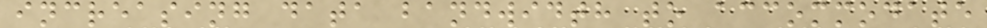increasing data bandwidth to accommodate
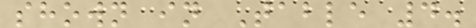shown in Table 4.
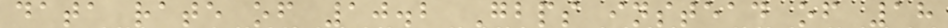data rate of 10.2 Gbps instead of 18
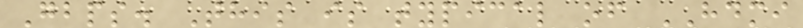Gbps. This is typical of HDMI
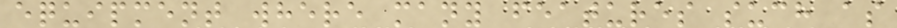equipment where many features such as
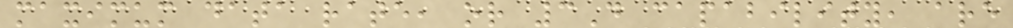maximum data rate, or 3D capability, are
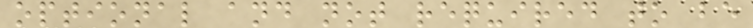optional and not required to be
